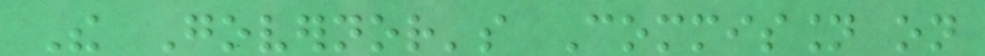The Governor's Commission on
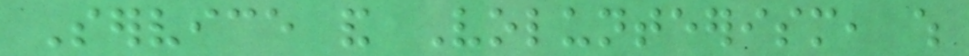Service and Volunteerism, which
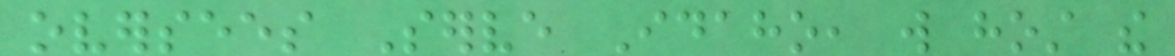oversees Serve Idaho, will host the
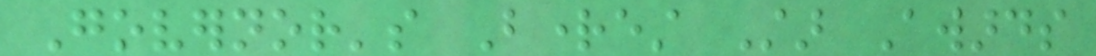Governor's Brightest Star Awards
